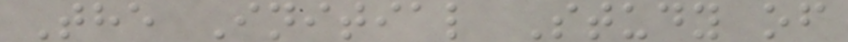The Initial Study of
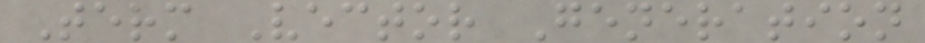Term Vector Generation
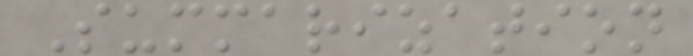Summarization
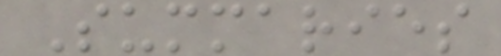Summaries
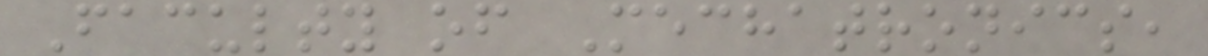Faculty of Mechatronics,
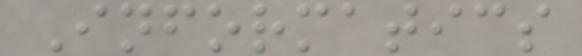Informatics
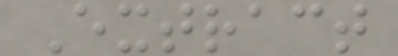Extract
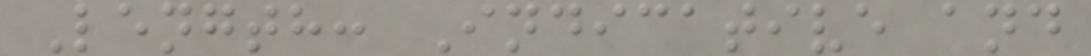Length: Indicative and
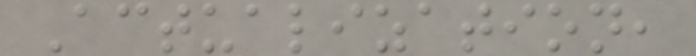Actualization,
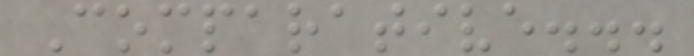Comparative...
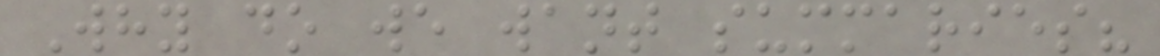Why do we want summaries?
